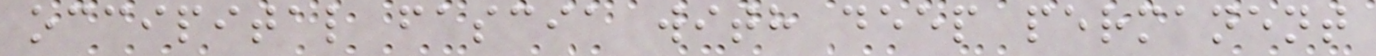occipital fascia with deep permanent
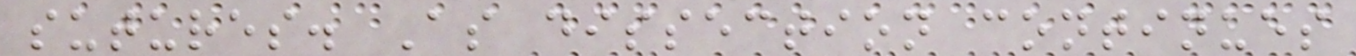sutures. As dissection continues
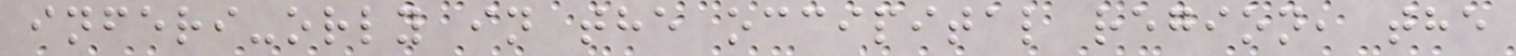inferi-orly in the occipital region, the
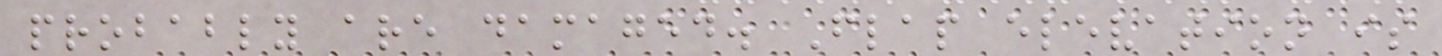probably are damaged. Flap elevation is
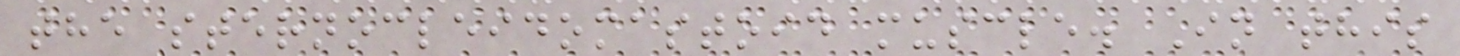the sternocleidomastoid muscle. In this
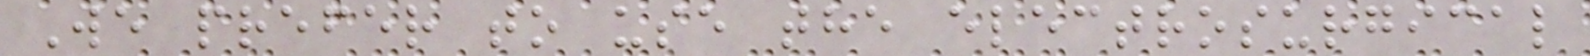We prefer to use the electrosurgical
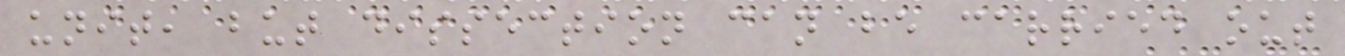unit, but dissection can be carried out
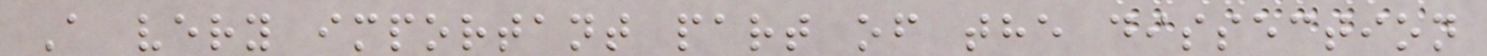A very important part of the dissection
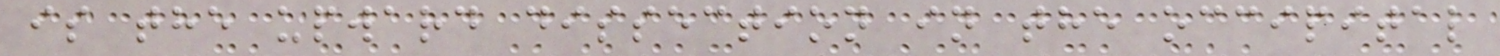is the upward dissection in the occipital
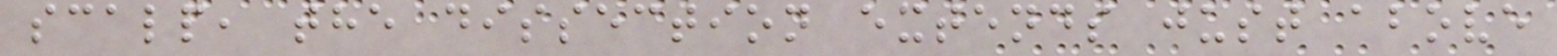scalp, the dissection extends just above
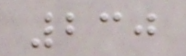230
